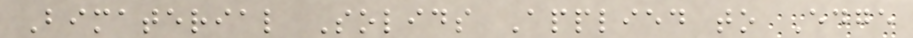Bimaterial Solids Applied to Edge
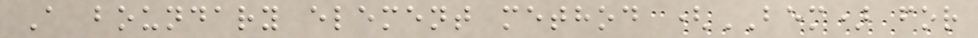A boundary element method (BEM) for
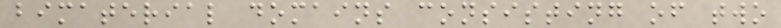bimaterial domains consisting of two
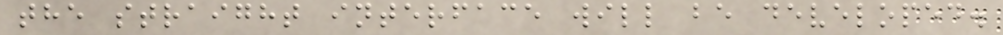the straight interface will be developed.
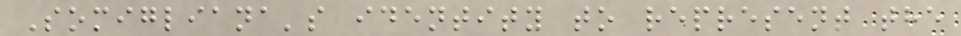Somigliana's identity to represent the
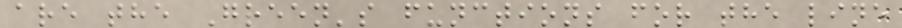are the Green's functions for the line
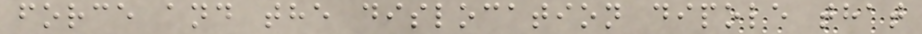force and the dislocation dipole that
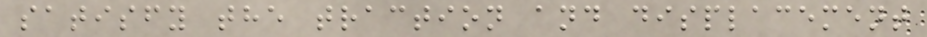satisfy the traction and displacement
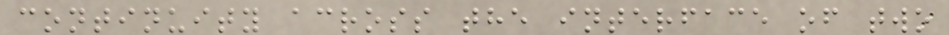continuity across the interface of two
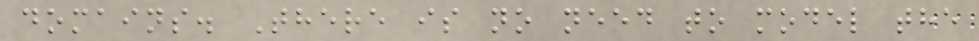domains. There is no need to model the
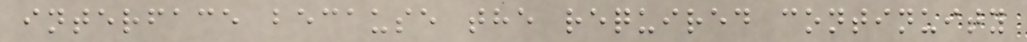interface because the required continuity
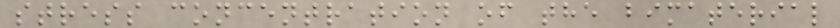stress concentration of the bimaterial
